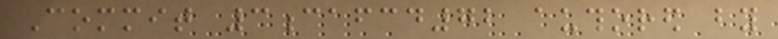Commit 3cafcd72 authored by
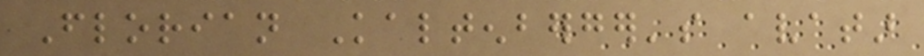Florian Kaltenberger's avatar
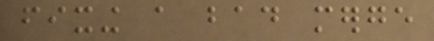fixing a bad merge
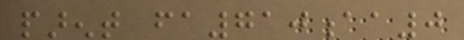parent fa710aa0
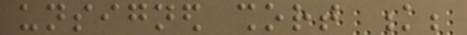unsigned short k;
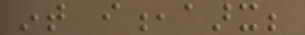int i,aarx;
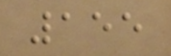155
